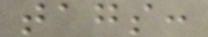tags:
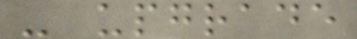- upgrade
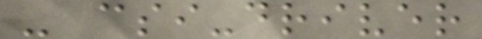- csi-driver
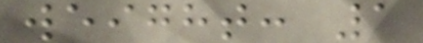weight: 1
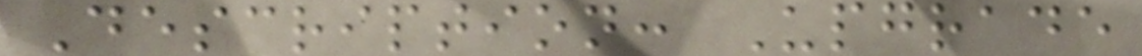Description: Upgrade
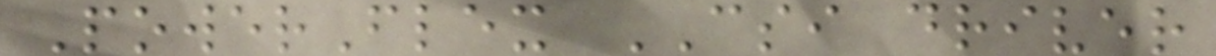PowerFlex CSI driver
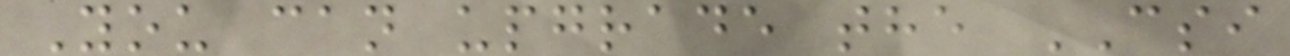You can upgrade the CSI
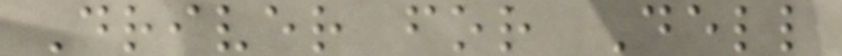Driver for Dell
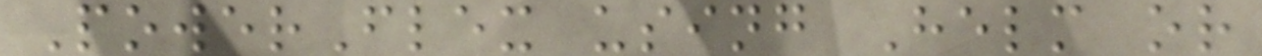PowerFlex using Helm or
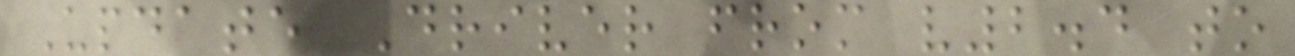Update Driver from v2.4 to
